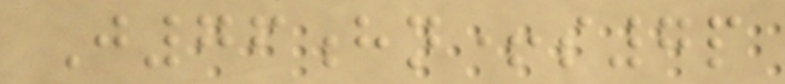J76hn+s7p
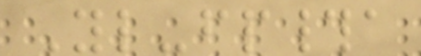Yl-fp#a
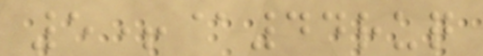5+@44ruq
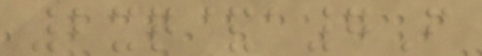2xq&a7F
